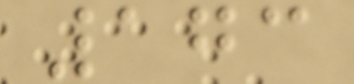173
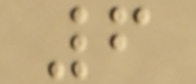6
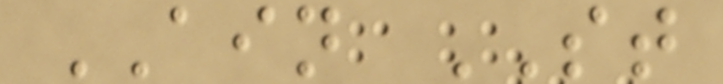AIN ST
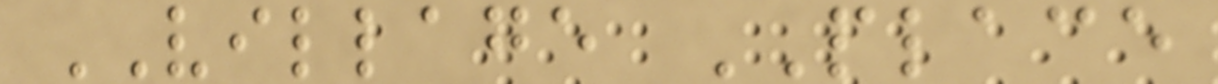VILLAGE PLACE
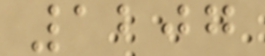1207
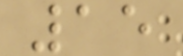15
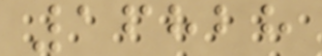16828
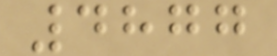4877
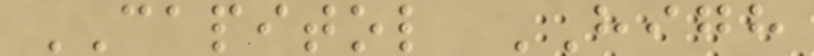CAPITOL HIGH
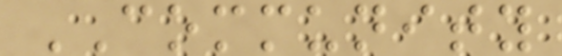COMMUNITY
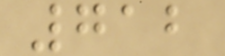712
